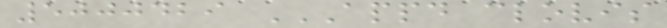5000429 APPD CLOVIS
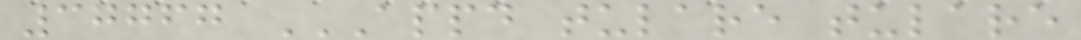37767 APPD TULARE TULARE
